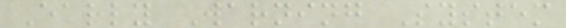Early Warning System
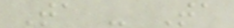Ta - Ta
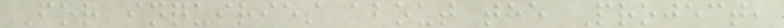For inquiries about the Project,
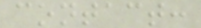contact:
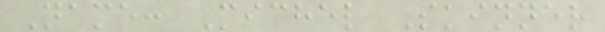Name: Michel Skinner
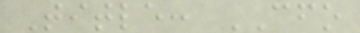Title: CFO
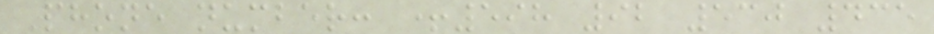Phone number: +598 92 530 435
